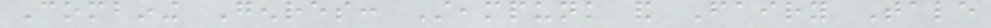Combining Genres: Steampunk and Fairy Tale
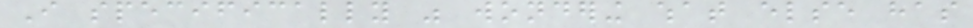I specifically was wondering what else has
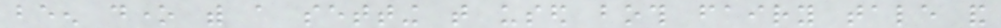been done with a setting that used both fairy tale and
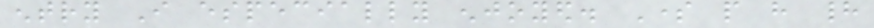entry I especially enjoyed. Some people have had
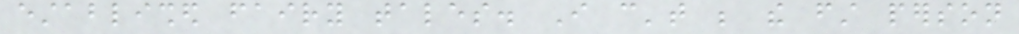established fairy tales. I can't be the first person
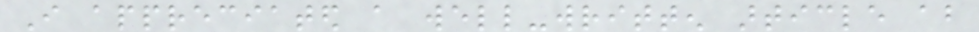I appreciated a well-written article about
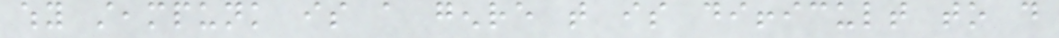why steampunk is a genre that is difficult to do
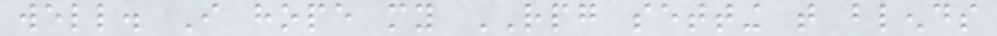well. I hope my RPG setting that blends
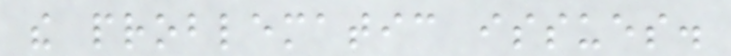the problematic issues.
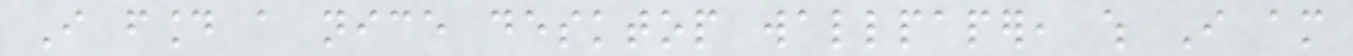I found a nice desktop wallpaper, which I am
